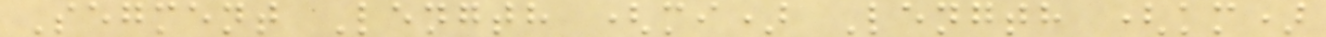Segment Length (mi) Length (km)
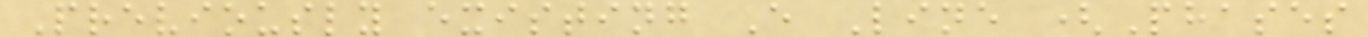Previously existing E Line (Phases
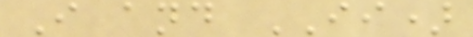I and II)
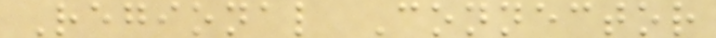Regional Connector
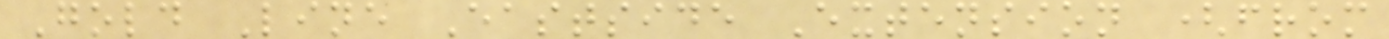Gold Line Eastside Extension (from
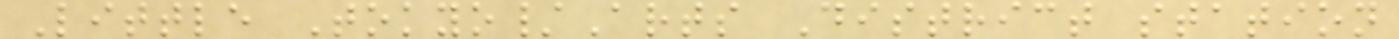Little Tokyo/Arts District station
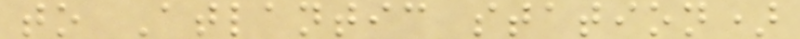to Atlantic station)
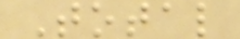Total
